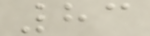83
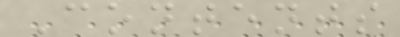Contents
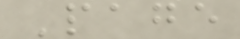Page
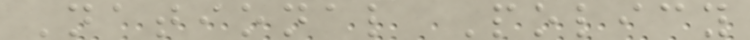National Policy
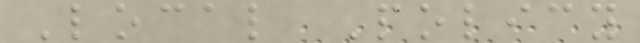Local Policy
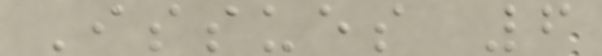Issues 6
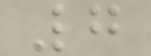7
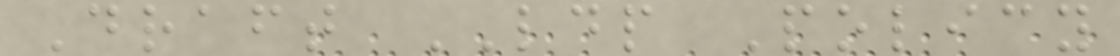Draft LDP Policy
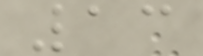13
